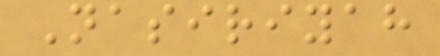Nasiriyah
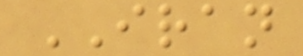IRAN
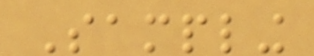Sampling
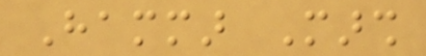Hammar Marsh
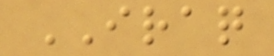IRAQ
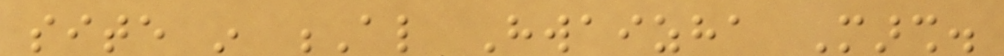site in Al Hwaizha Marsh.
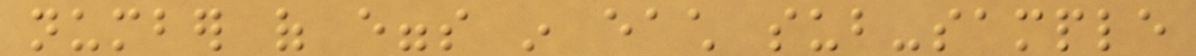number of eggs in each sub-sample
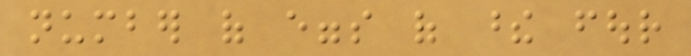number of eggs of these four
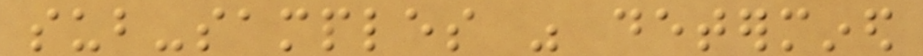sub-samples was determined
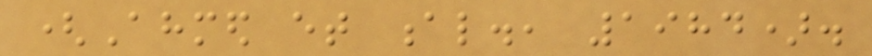(Ahmed et al., 1984).
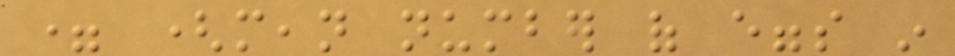= (mean number of eggs in
